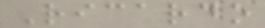Ricardo
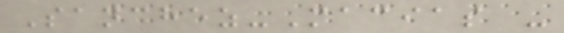Sanchez-Macias -
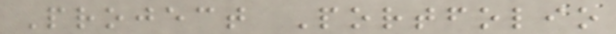Project Portfolio
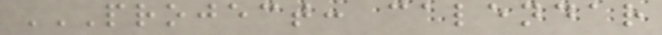PROJECT: CALENDAR
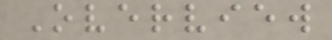Overview
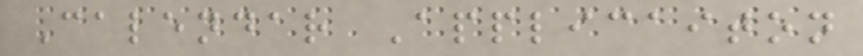Calendar Applicaiton
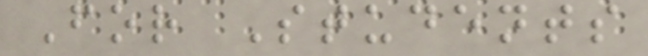For Students
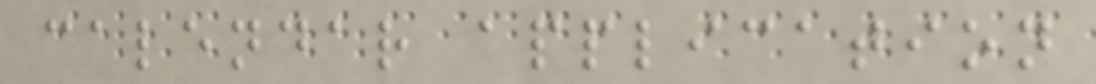calendar application
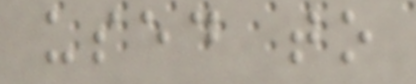used to
